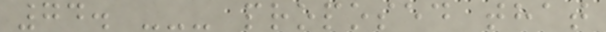74. --- proposed that
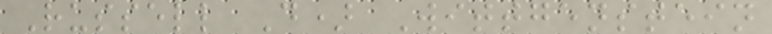Russell D) Wittgenstein
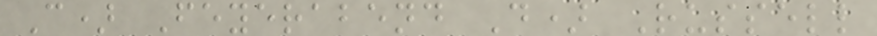C) Feyerabend D) Russell
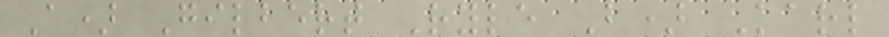A) Gilbert Ryle B) Karl
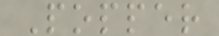Popper
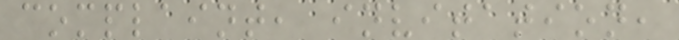complaint, invitation,
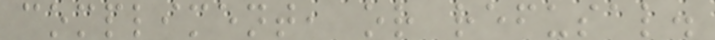compliment, or refusal.
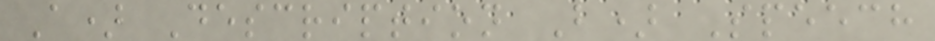A) Description B) Speech
